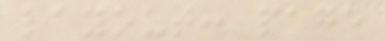layout: page
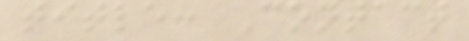title: Contact
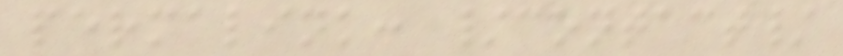permalink: /contact/
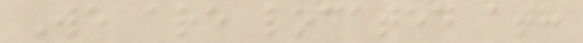We are located at:
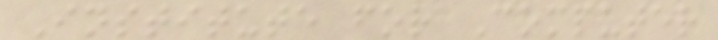Institute for Computer
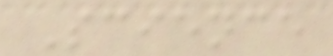Science
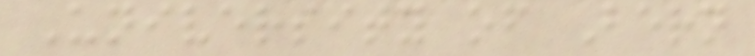University of Bern
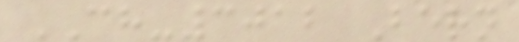CH-3012 Bern
